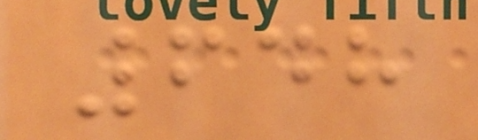648
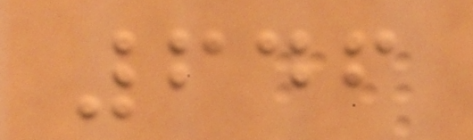646
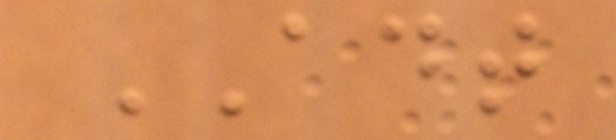ADT
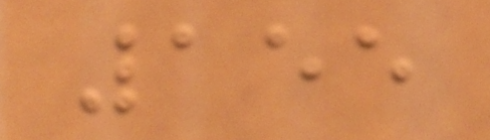155
